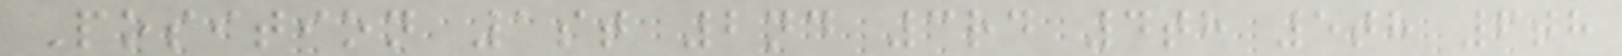Position 1st 2nd 3rd 4th 5th 6th
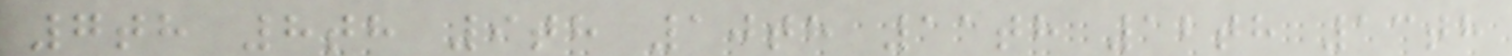7th 8th 9th 10th 11th 12th 13th
